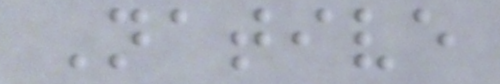Native
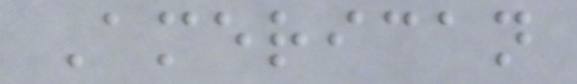American
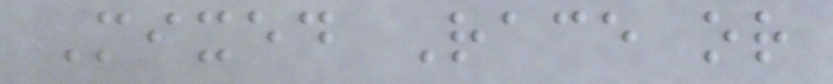Mixed Race or
